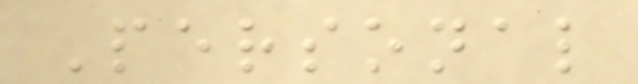Personal
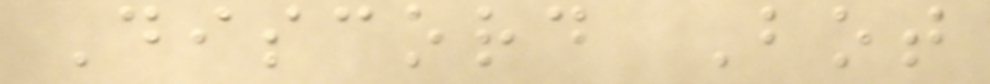Discord Bot
